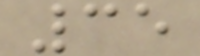35
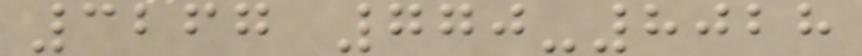3267 770-8028
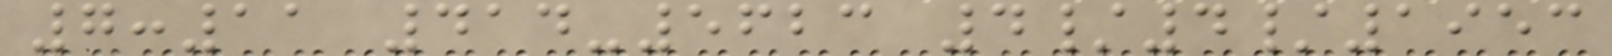7:11 414-5623 4/4/1953
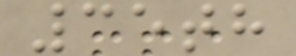35th
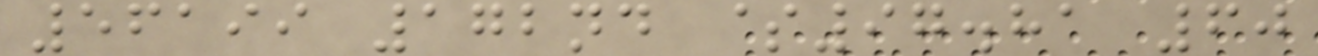56199 172nd $97.81 60
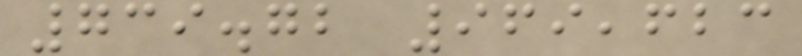739.72 969,623
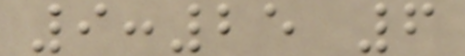9:25 6
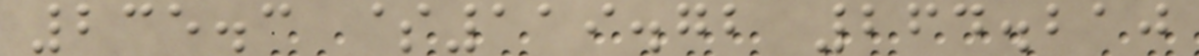235.3 $119.72 264.210
